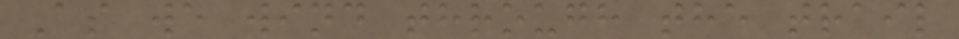As we wind through the trail
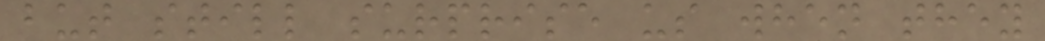but still surprise us when they
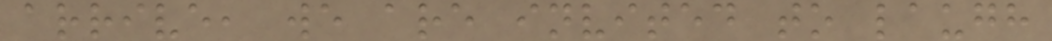arrive, we are invited to laugh
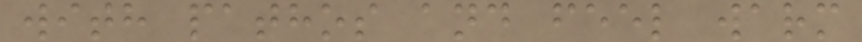with pathos and feel warm
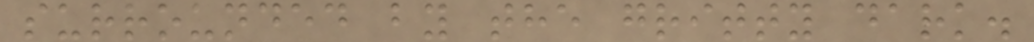surrounded by the gritty dark.
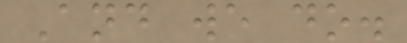And we do.
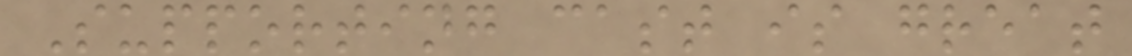Supporting cast is great
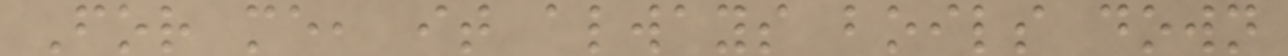For me, it always boils down
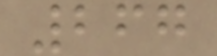267
